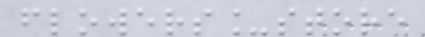flowers_store
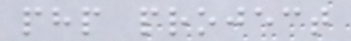php project
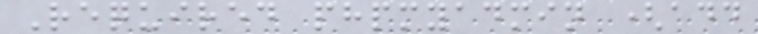Required phpmyadmin (add
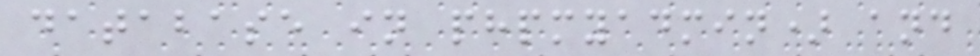database in phpmyadmin) and
